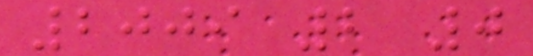2009 2 0
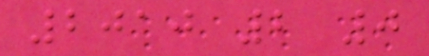2010 2 0
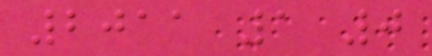2011 1 0
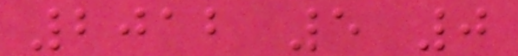2012 5 0
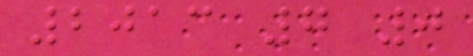2013 7 0
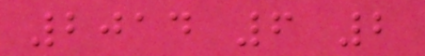2014 6 2
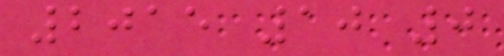2015 10 0
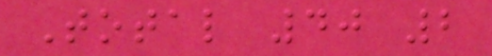Total 40 2
